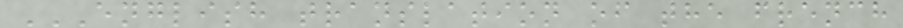ENGLISH TRANSLATION OF THE FRENCH
